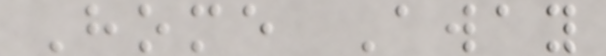Home Away
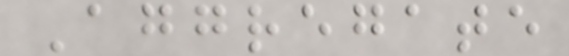Aggregate
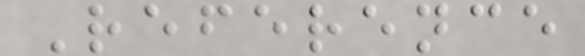Reference
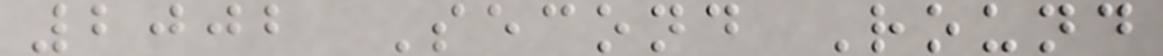2002 Second Round
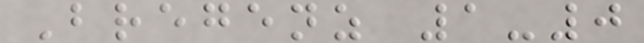Bregenz 1-0
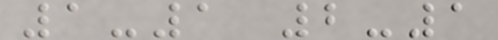1-1 2-1
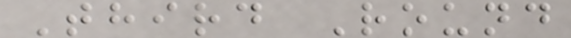Third Round
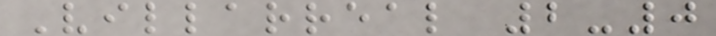Villarreal 2-0
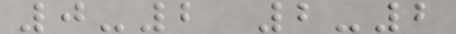0-2 2-2
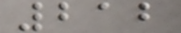212
